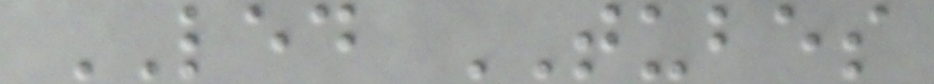LED TUBES
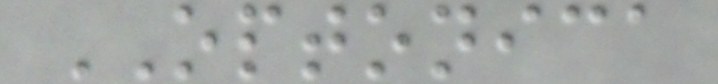OPTONICA
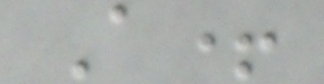A+
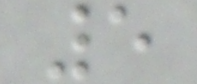5
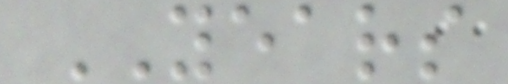YEARS
